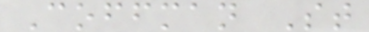Coffman St
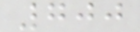700
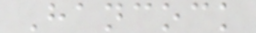Hancock
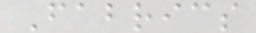Fabrics
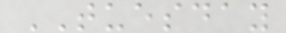TUESDAY
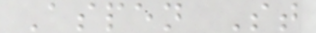Aspen St
